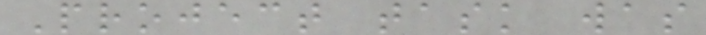Project task was
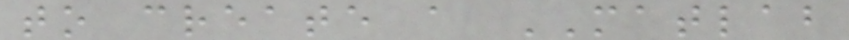to create a MATLAB
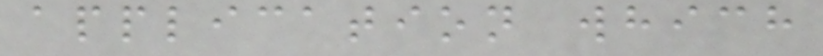application which
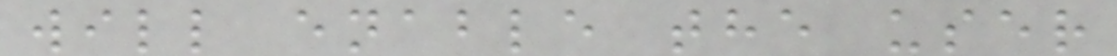will enable the user
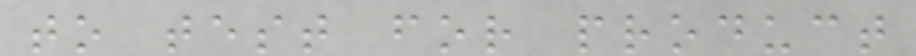to test for product
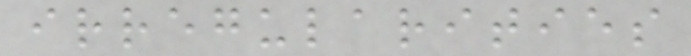irregularities
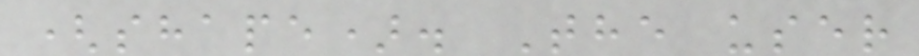(shape). The user
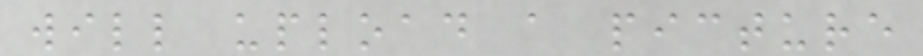will upload a picture
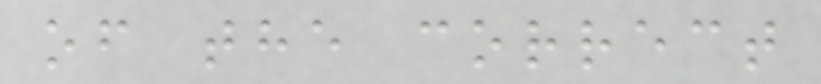of the correct
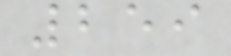259
